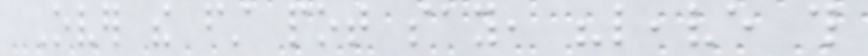Over the first pot say, "leave this
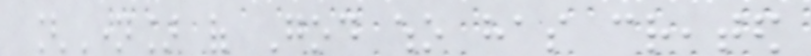[Name] of God who has created
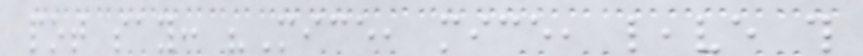pot say: "Mice, mice, leave this
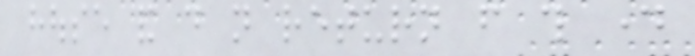house and do not return from this day
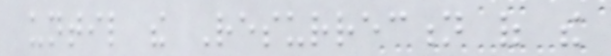until the Resurrection of the
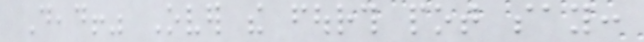Dead!" Over the fourth pot say:
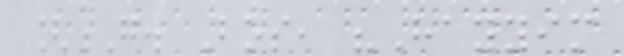[G. Bos, "Hayyim
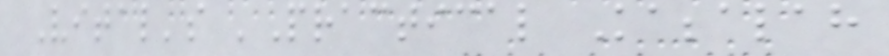Vital's 'Practical Kabbalah
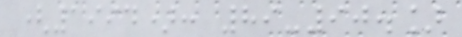(1994): 89-90.]
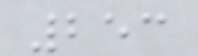253
